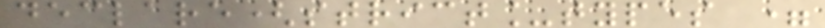declare(strict_types =
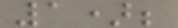1);
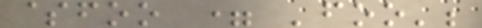$foo = 'foo';
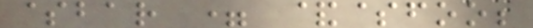$bar = &$foo;
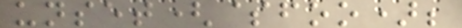unset($foo);
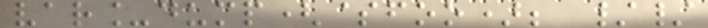var_dump($foo); //
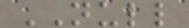NULL
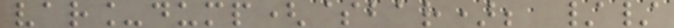var_dump($bar); //
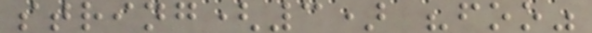string(3) "foo"
